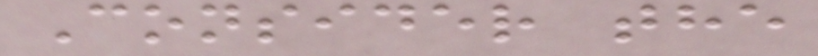Consider the
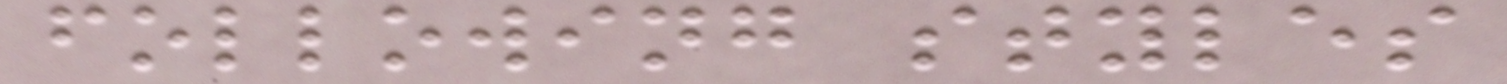following styles
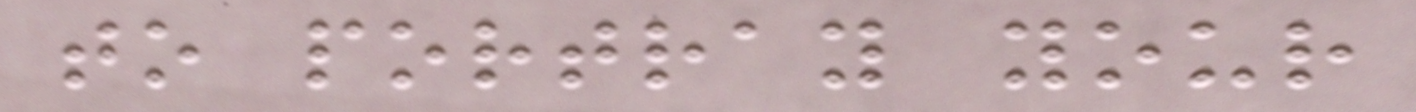to portray your
